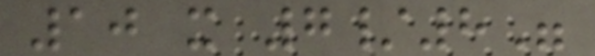10 x 7/8"
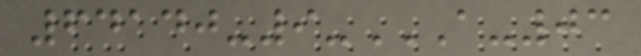64140-9-A-03
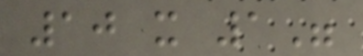10 x 1"
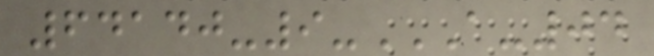64140-9-A-04
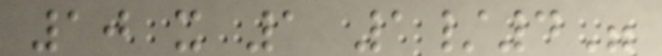10 x 1 1/4"
